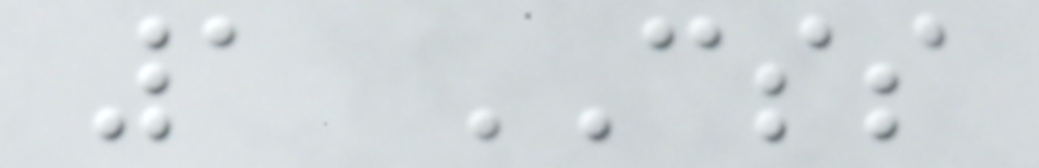1 CSS
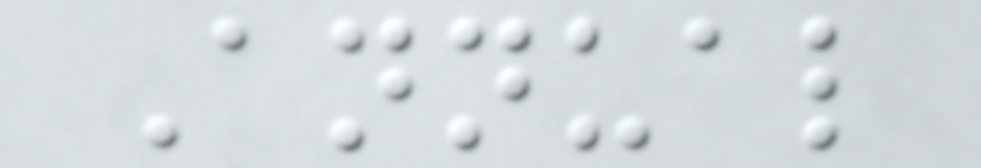Annual
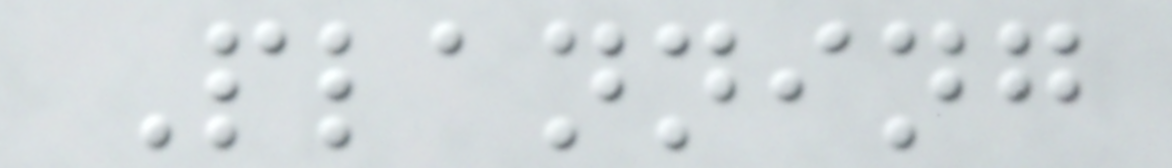Planning
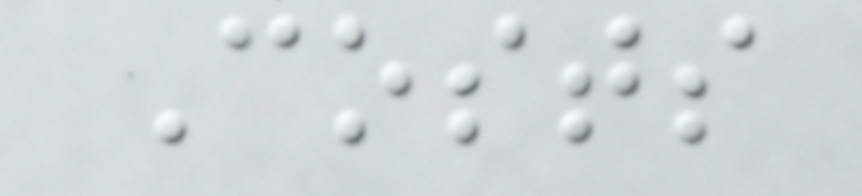Costs
